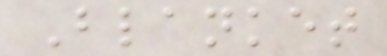Blanket
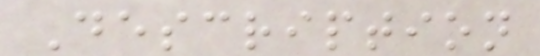Description
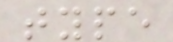type
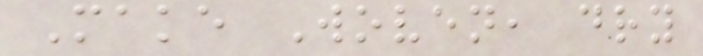Make Woven, dry
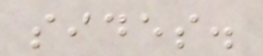sides.
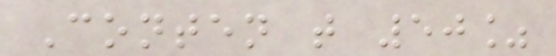Conten t 50%
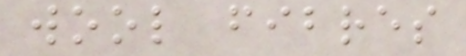wool fibres
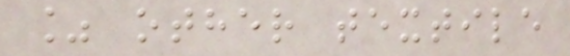% other textile
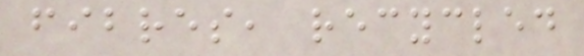fibres, recycled
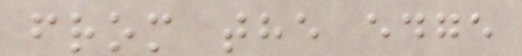from the edge
